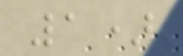1)
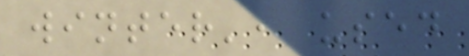winter', used
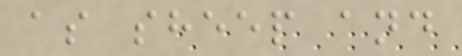as sheep and
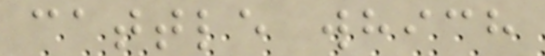cattle which
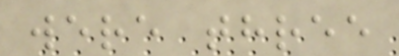were three
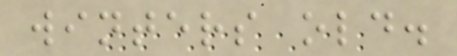winters old.
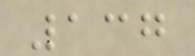137
